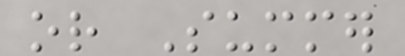or Summer
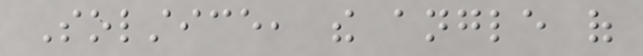Solstice, the angle of
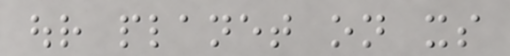our planet on its
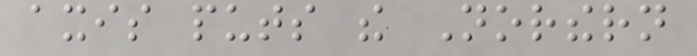axis puts the Northern
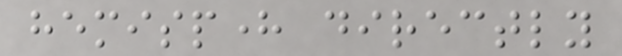hemisphere directly
